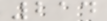214
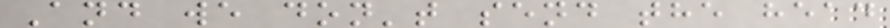And we don't send the head
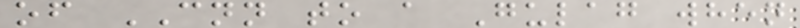of CNN to a Gulag when
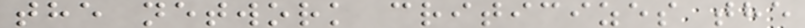the network criticizes the
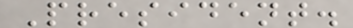President.
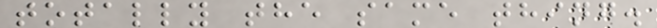totally the same thing.
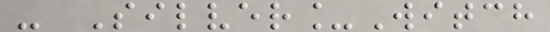- Silver_Witch
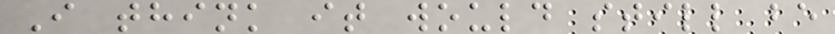I think it would still be
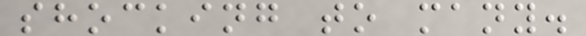shocking to many.
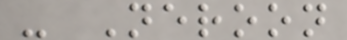- Neroon
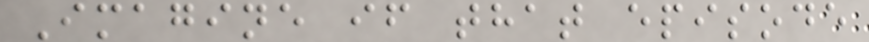Imagine if that episode
